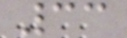33
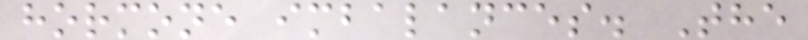hormone imbalances. The
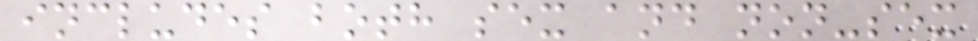includes both sex and non-sex
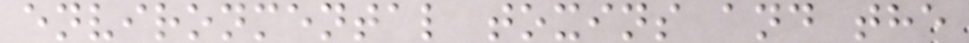environmental toxins and the
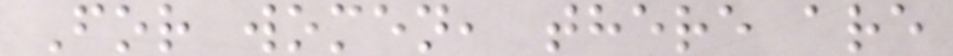For women, there are
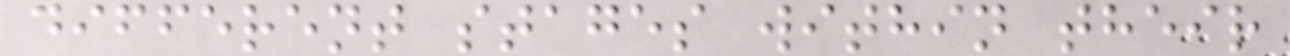different stages within their
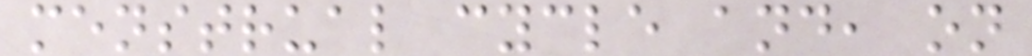menstrual cycle and, on
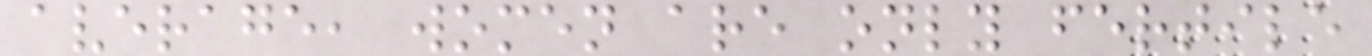average, women are only fertile
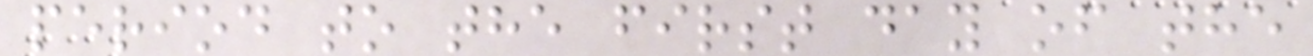period to the first day of the
